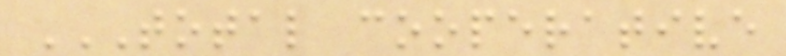TOTAL COOPERATIVE
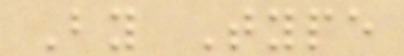By Type
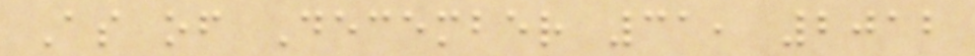As of December 31, 2012
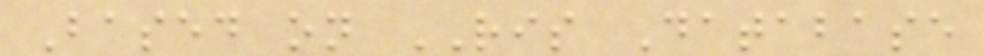Based on RIS Database
